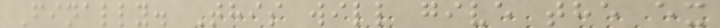Finally. This will give the ex
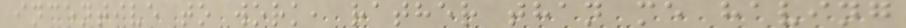incentive to work, rather than me having
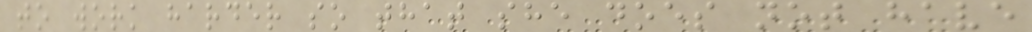to work harder so that she does not have
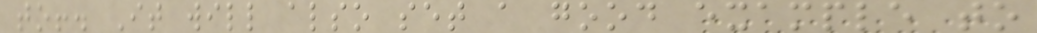to!. It will also set a good example to
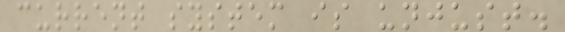current system is unjust.
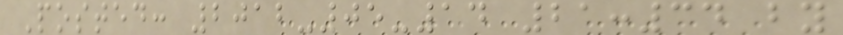Posted: 2012-05-14 21:34 by
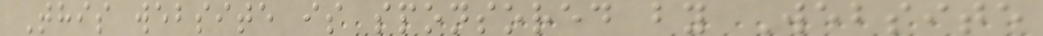This website is sponsored by Website
